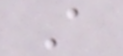A
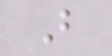B
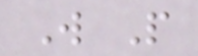W P
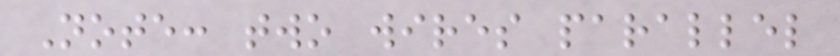Note: two wires parallel
